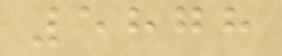5878
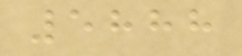5888
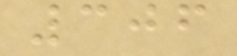306
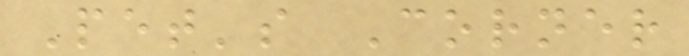Pet's Corner
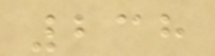238
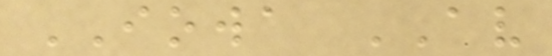IOWA AV
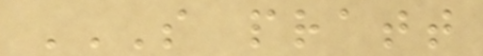S PRATT
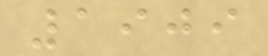1909
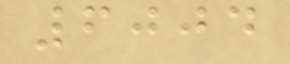6004
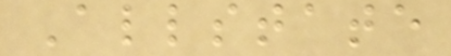Allstate
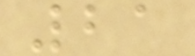21
